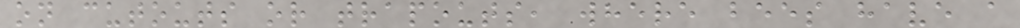on cutouts or trapouts, where bees have a
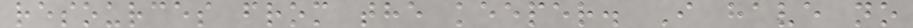resources from the keeper. I have no
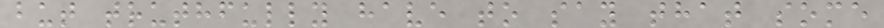but truthfully have to say that some
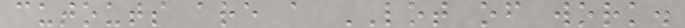cutouts are a LOT of work.
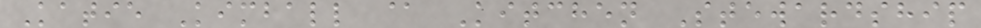Katie Kimball @ Kitchen Stewardship
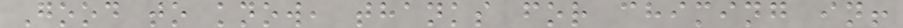Good to know, thanks for chiming in!
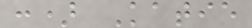:) Katie
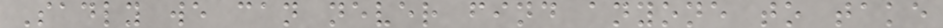Sadly we can never find anyone to take
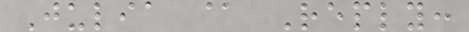Julia @ Reply:
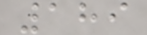189
